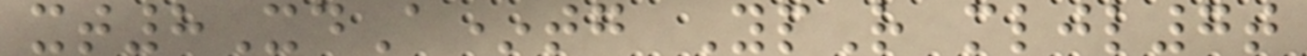xt8XdA*tg YpR mljl7t
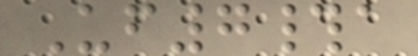Uf7#a
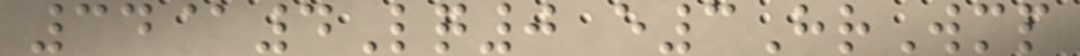34@4Lq0 e3HrWmp
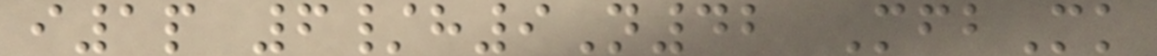i1p 6/h9N42 MfbMk
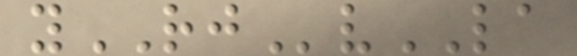yRJvLA
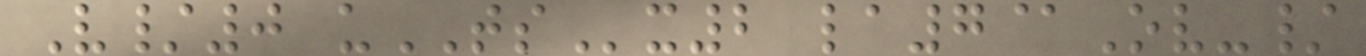V/0 uTSx2 la7@Ov-/
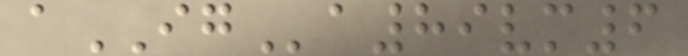aIGa89vm6
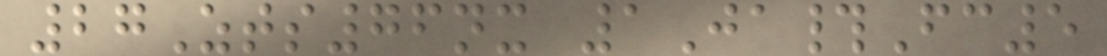27Zts76nx 1Ja#Fc5
